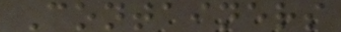Containers
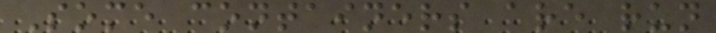Some containers are run
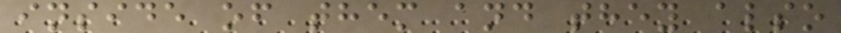inside of them and they also
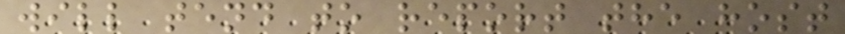will tend to report the host
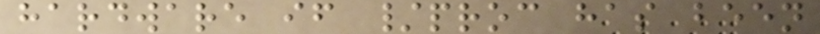hardware if /proc has been
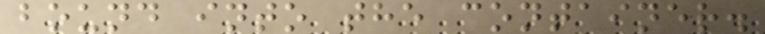bound into the container.
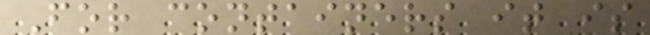For containers it is
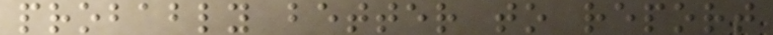probably better to report
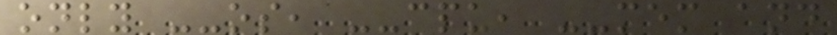only --os, --cpu, --mem and
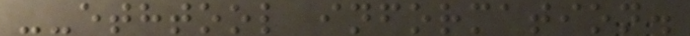--ethtool information.
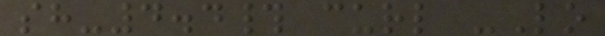sh-4.4# curl -Lo
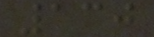130
